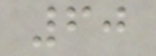60
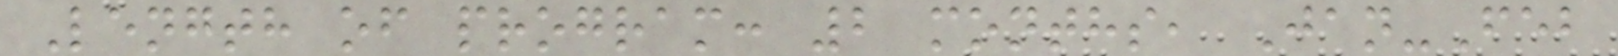Length of program: 2 months, Jan-Feb
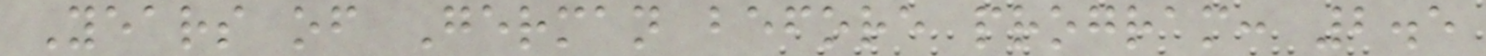Years of German before program: 2.5
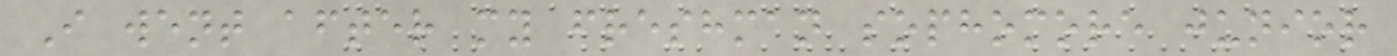I went after my freshman sophomore junior
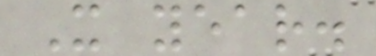X year.
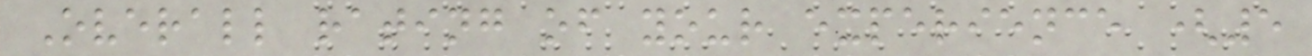Overall rating of your experience (5
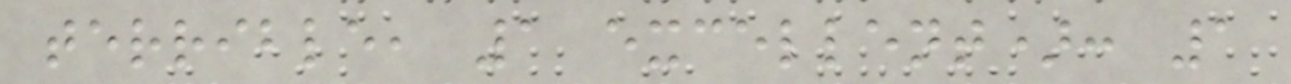terrible, 1 excellent): 1
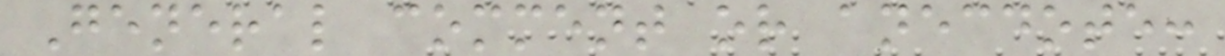General comment or anecdote:
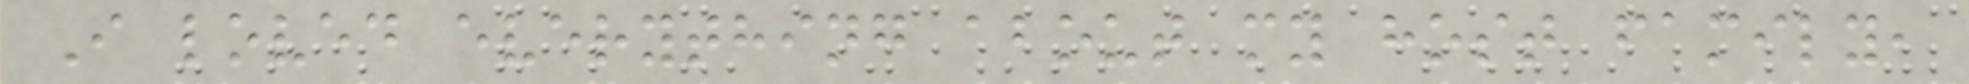I loved everything about my host family,
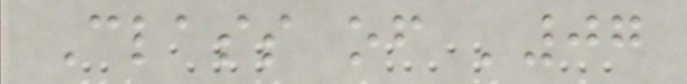Class of '07
